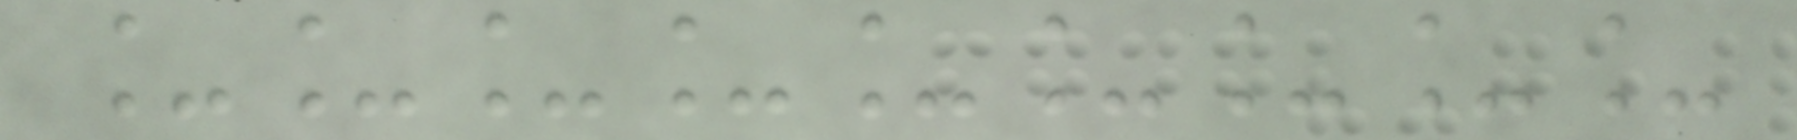_________
